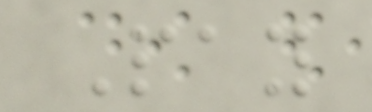Pay
